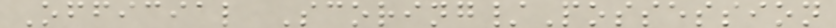Official Scoring/Possession
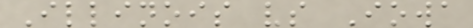Illinois vs Iowa
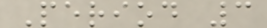Period 3
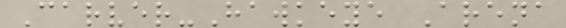Carver-Hawkeye Arena
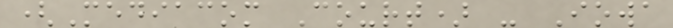(Mediacom Court) - Iowa
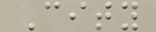City
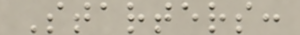Starters:
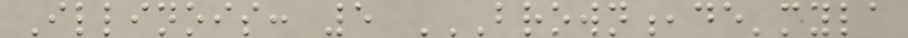Illinois: 5 BROWN,DE'MYLA
